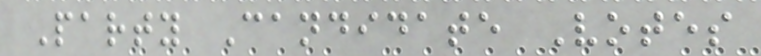Party Candidate Votes
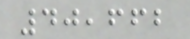40,662
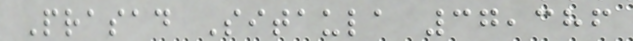Prasad Sitaula 37,386
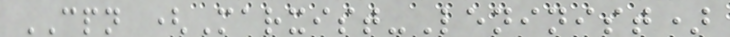CPN (Marxist-Leninist)
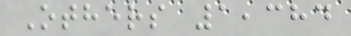Others 1,384
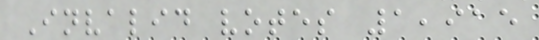Invalid votes 1,915
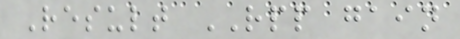Result RPP gain
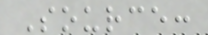Source:
